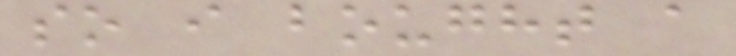so i bought a
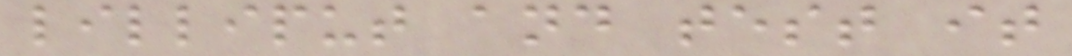lilliput and test it
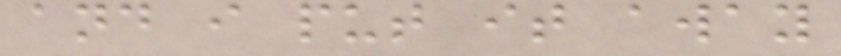and i put it away
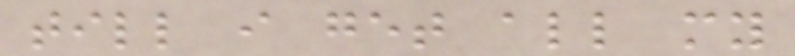till i get all my
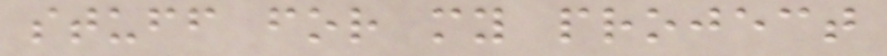stuff for my project
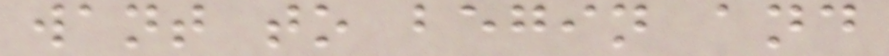want to begin and
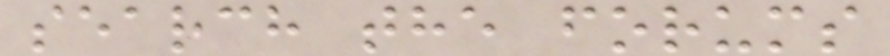search the forums
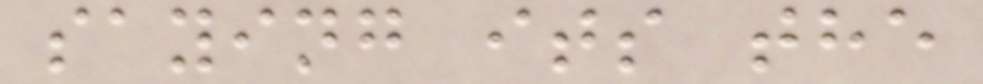saying its the
